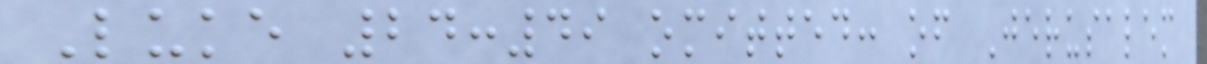Luke 24:49 omitted: of Jerusalem
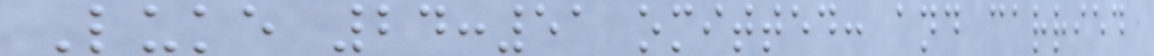Luke 24:51 omitted: and carried
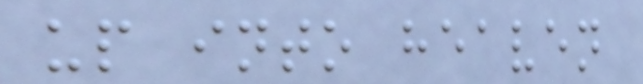up into heaven
